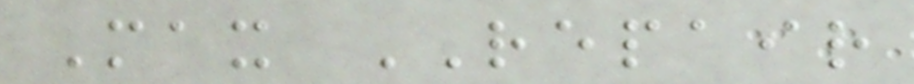Max REPAIR
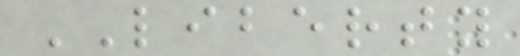LIBERTY
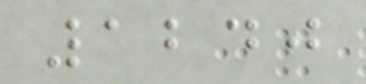1240
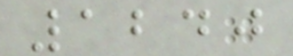1240
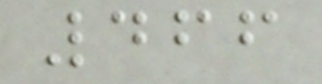466
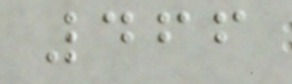466
